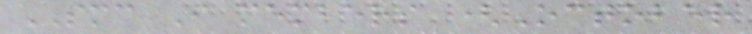SMC I members (October
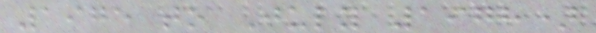1975 to July 1978)
